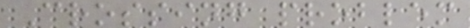Crossing problem
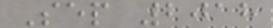Sep 2018
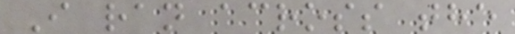I ran across the
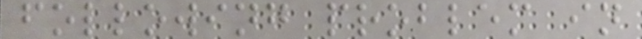following problem in
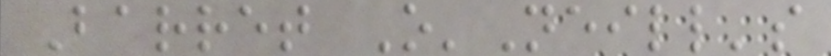Barret O'Neill's
